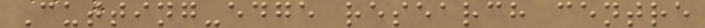Cutting-edge research centre
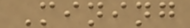Mining
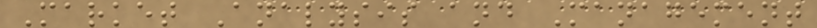Market Analysis and Management
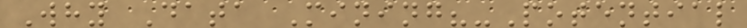Why Data Mining?-Potential
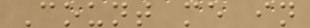Count me in
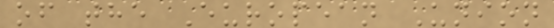of the European Union
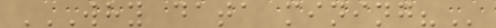WHY DATA MINING?
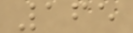165
